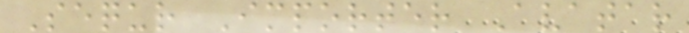Sequr Importer Avatar
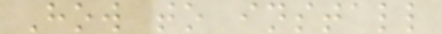How to install
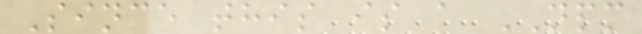Since this is a NPM
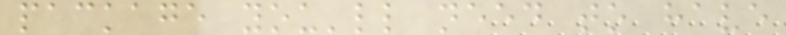package you'll need to have
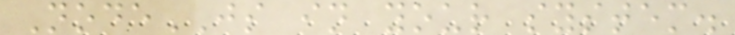NodeJS in your system.
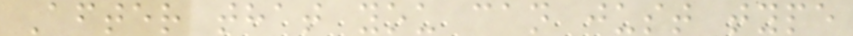After that you can just type
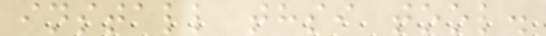install thsi tool.
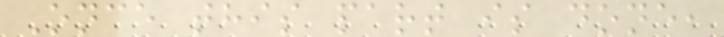Once this part is done,
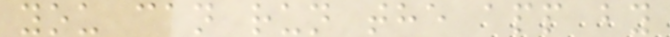you can run the app by
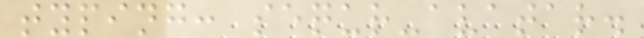typing: sequr-avatar.
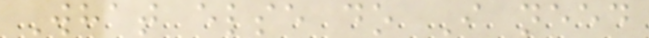What else do I need
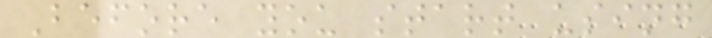Before you start using
